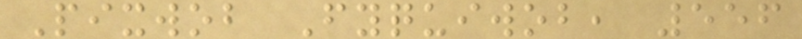Pixwob Fyquiwob, 556
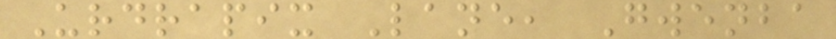Urdrapix Lane, Gwenba
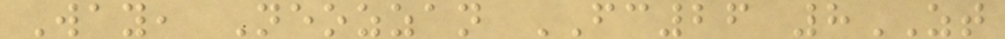Way, Neozzan FC26 8ZT
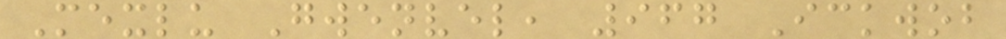Mexlu Gwenvel, 967 Ickwob
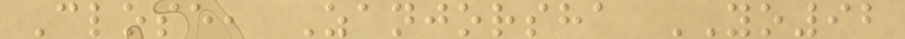Close, Zanjorsha YO92
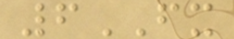6FX
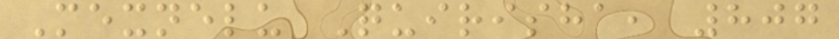Mexnelu Quirisha, 807
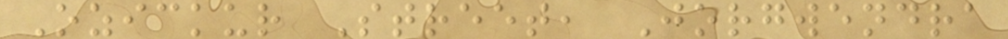Ozickur Street, Jorgwendra
